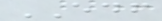EDF
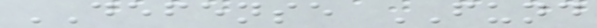DEFENSE FUND
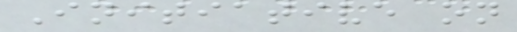Initiative on
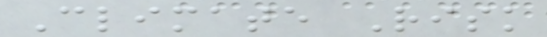Climate Risk
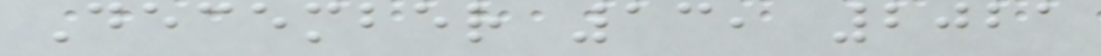December 13, 2021
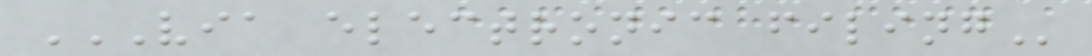VIA ELECTRONIC FILING
